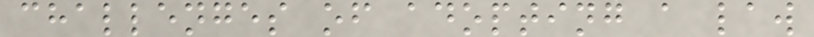challenges of adopting a law
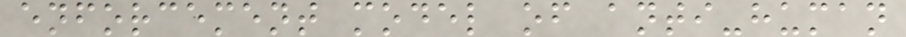enforcement model of anti-human
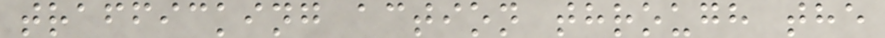trafficking action through the
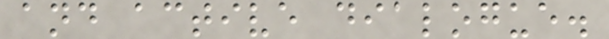and active dialogue.
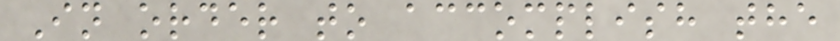In order to accomplish the
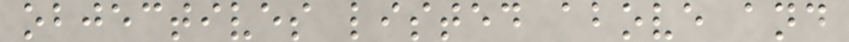objectives listed above and
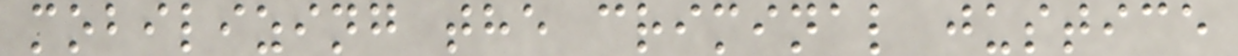mobilizing the criminal justice
